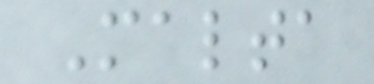Malta
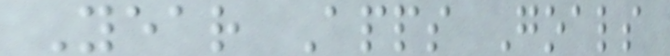Year Apps Goals
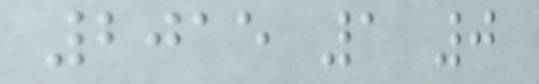2015 1 0
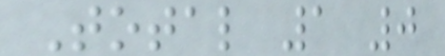Total 1 0
